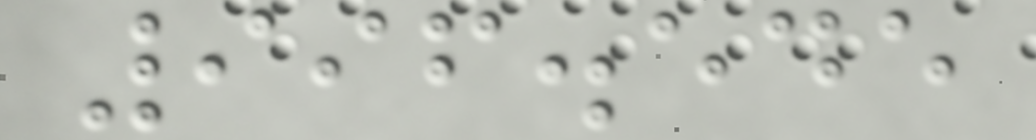996.545
